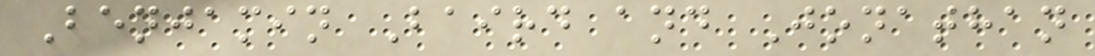Benjamin Baird and Jonathan
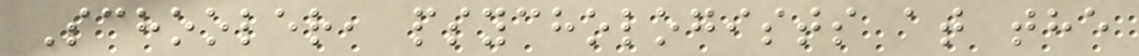Schooler, psychologists at the
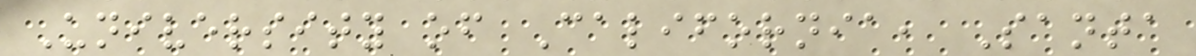University of California, Santa
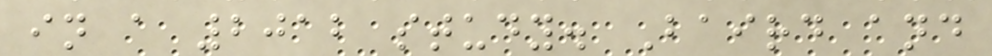in a 2012 study. Baird and
